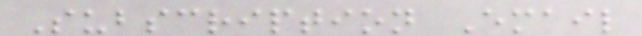Subscription Email
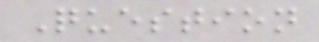Question
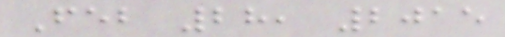Feb 28, 2015
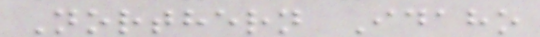Northern Idaho
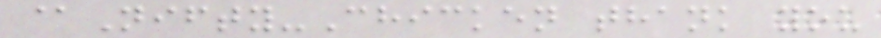@Nifty-Chicken thank you
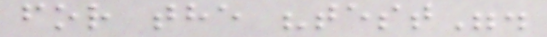for the "test".
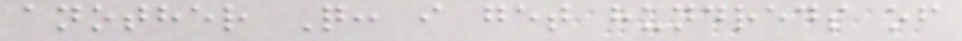another Q: i get hundreds of
